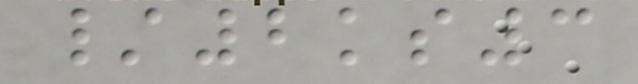/2ks3
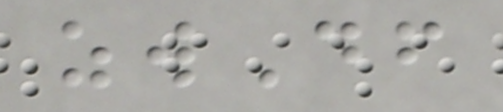zwDf
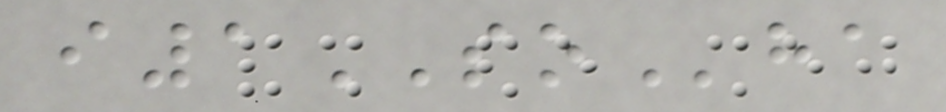i1SOha
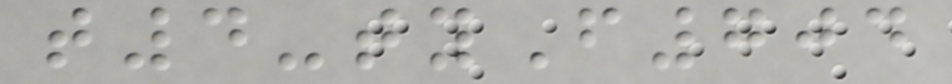t4-tyF704
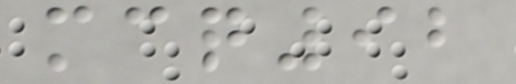mcq92
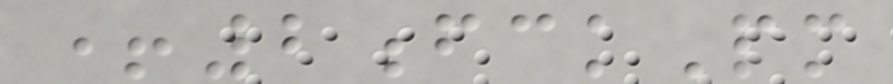+2fckPm
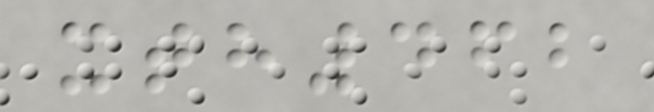xth462
